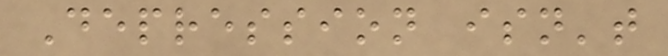Depression isn't
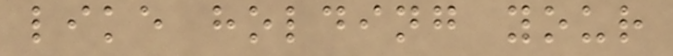like holding your
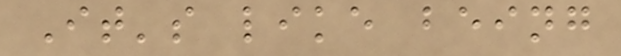It's like being
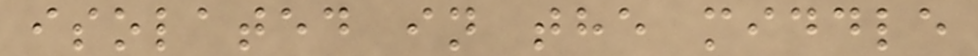isolated in the middle
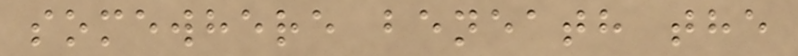somewhere beneath the
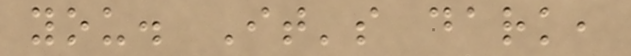you. It's dark,
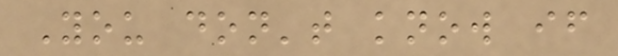You don't know if
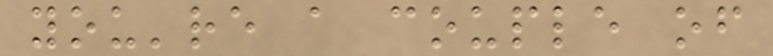you're a couple of
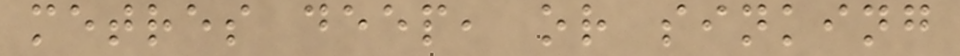metres deep, or sinking
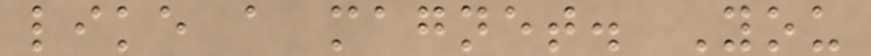like a magnet. You
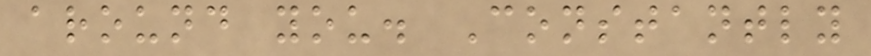around you. Constantly
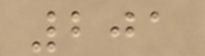201
